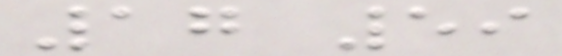17 59
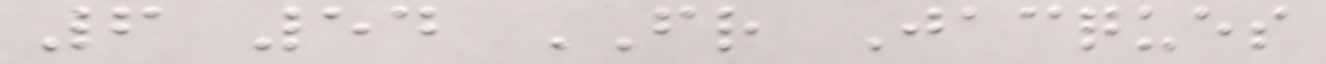6 54 FR Jacques
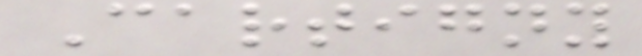Cartigny
